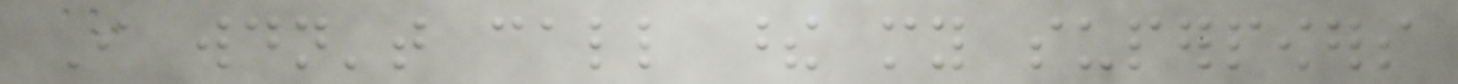I wouldn't call these my superpowers
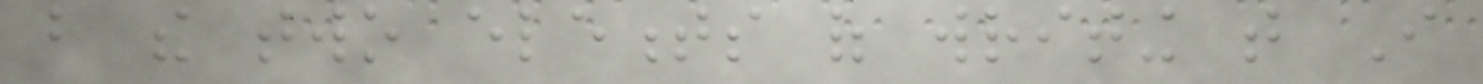but the two elements of writing that I
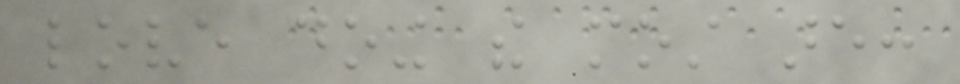love doing the most are:
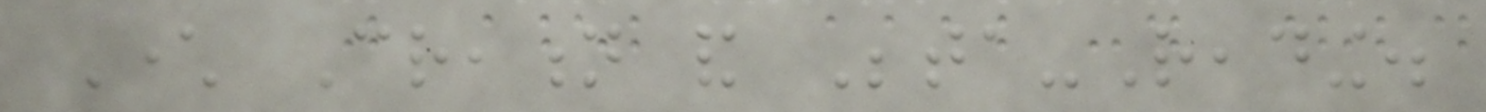Character Creation and Beta-Reading.
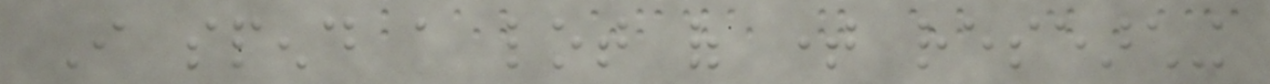I spend a lot of time researching
